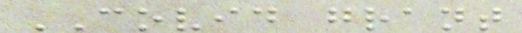COVID grant
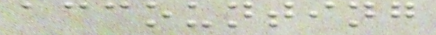accounting
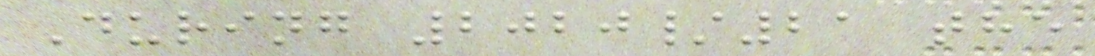During 2020/21 the
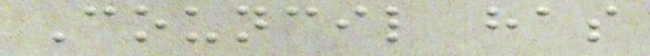Council has
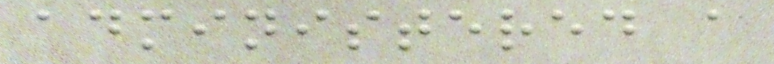administered a
